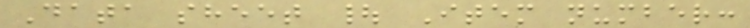Data sheet | Item number:
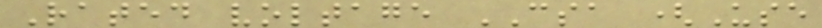Rated voltage CSA (Use
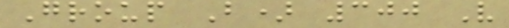Group B) 300 V
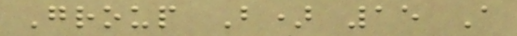Group B) 15 A
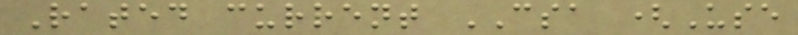Rated current CSA (Use
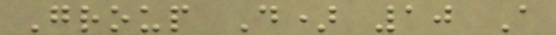Group D) 10 A
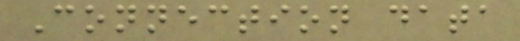Connection data
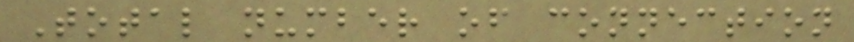Total number of connection
